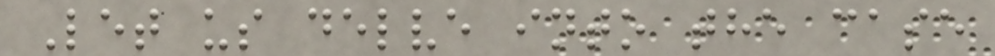Let us delve into the case
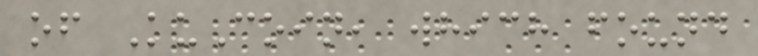of KuCoin, which found
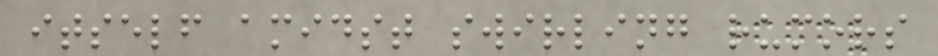itself amidst swirling rumors
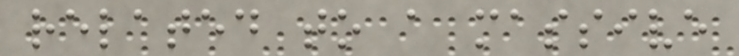related to a massive
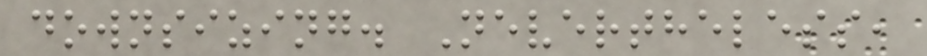downsizing. Nevertheless,
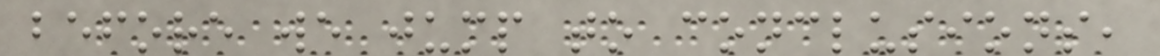before we jump to conclusions,
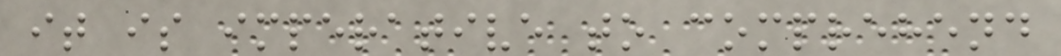it is imperative to comprehend
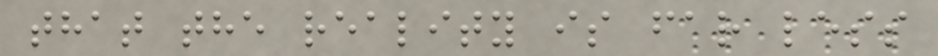that the reality is far less
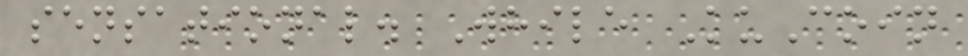sensational. While KuCoin
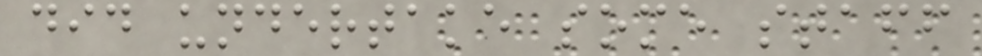did undertake some staff
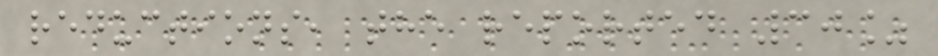reductions, the reported 30%
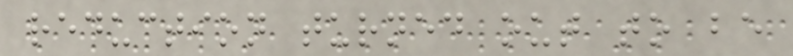reduction turned out to be
